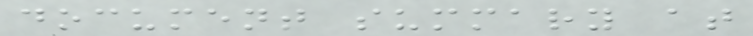document summary at
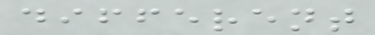different
